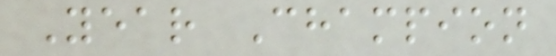Year Champion
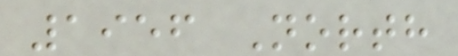1956 North
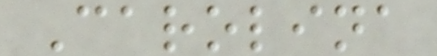Carolina
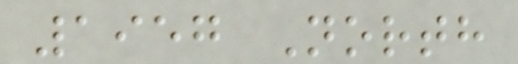1957 North
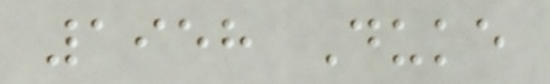1958 Duke
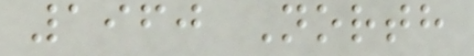1960 North
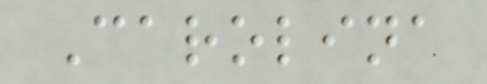Carolina
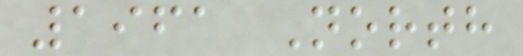1961 North
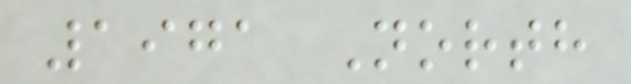1971 North
